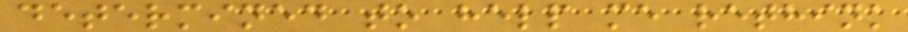determined to help me rethink
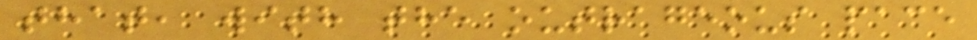that, with the outrageous pace
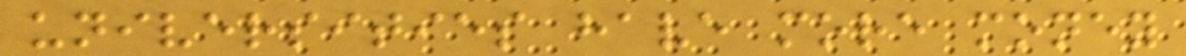universities have more money
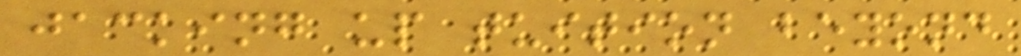jacking up tuition beyond
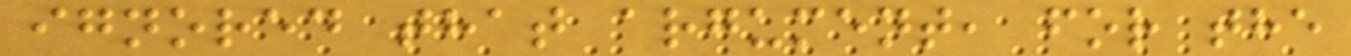ignored that argument, for the
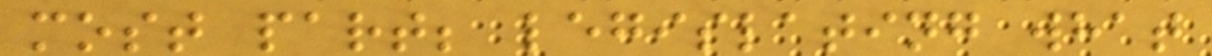most part; legislating what
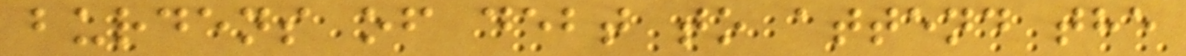burdens of debt to attend the
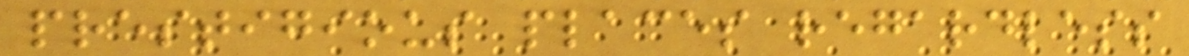prestigious places regardless
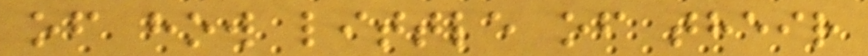of how little of their
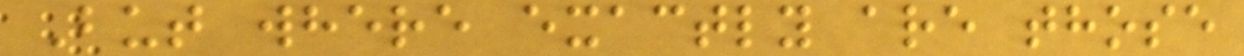But where exactly are those
